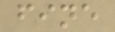fine
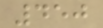450
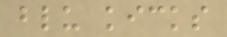blu kicks
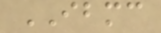IBMC
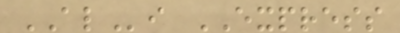ALi EXPRESS
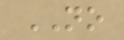NO
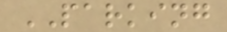PARKING
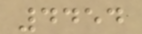4454
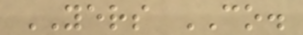YERS CO.
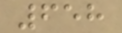658
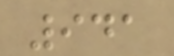941
